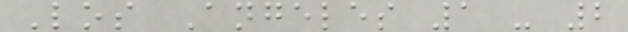Los Angeles 1 - 2
